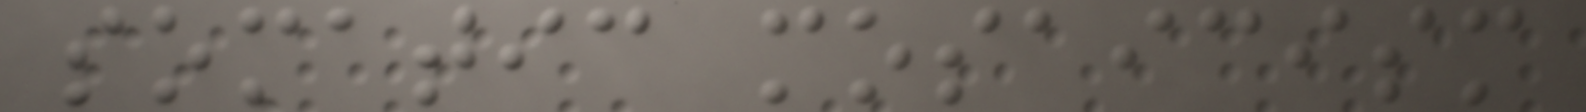somatic mosaicism
